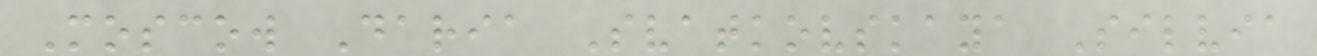Moscow Daria Svatkovskaya Silvia
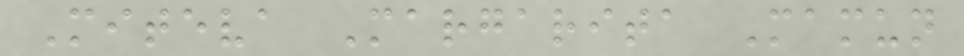Miteva Margarita Mamun
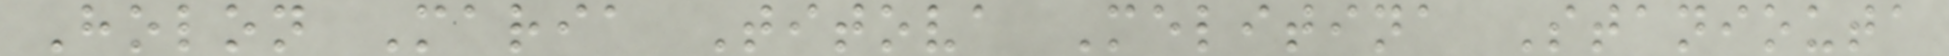Holon Maria Titova Melitina Staniouta
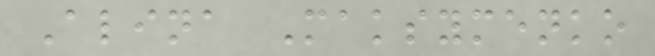Alina Maksymenko
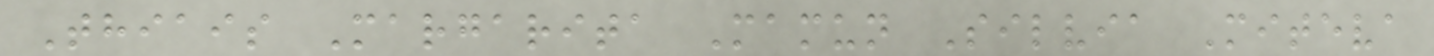Thiais Margarita Mamun Silvia Miteva
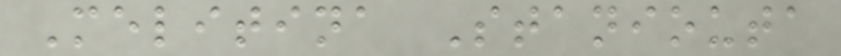Melitina Staniouta
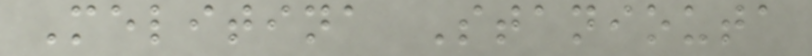Melitina Staniouta
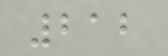212
